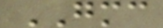GMC
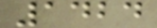1424
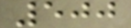500
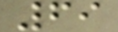69
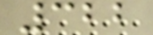322
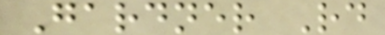Gardner Rd
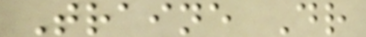Traine Dr
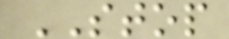STOP
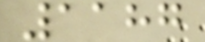1187
